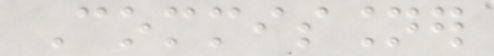Commissioner
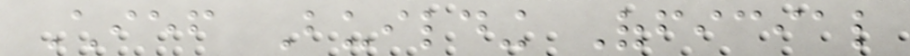Chief Building Official
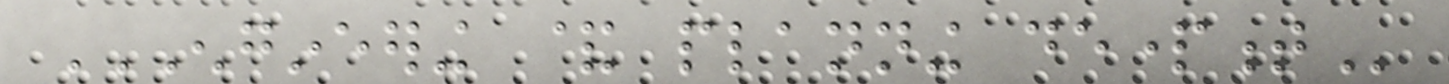ENGINEERING & PLANNING DEPARTMENT
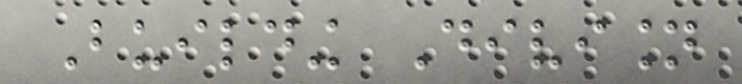Building Division
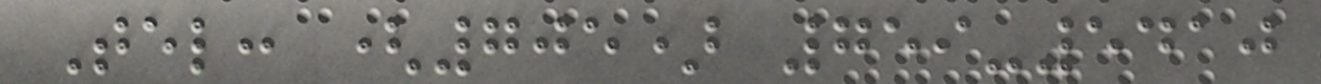Tel: (705) 759-5410
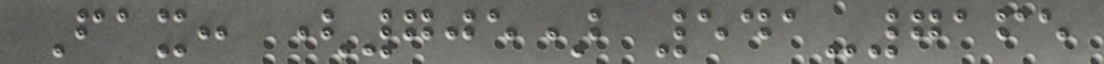Fax: (705) 541-7165
